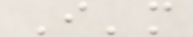I'm
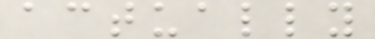actually
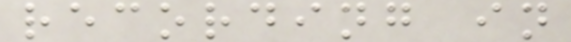recording in
